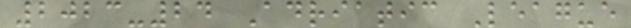2023-24 Adriatic League
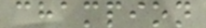champion
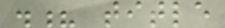.? title
